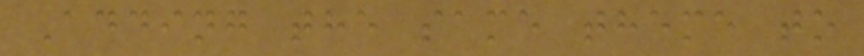Adding the same theme to
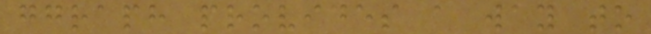ggraph provides a way to
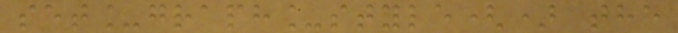set_graph_style() the
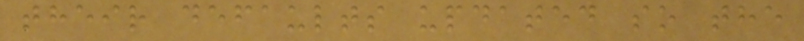their defaults updated so the
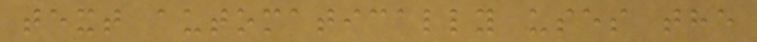text automatically uses the
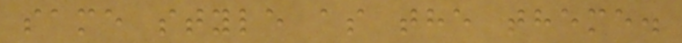same style as the theme.
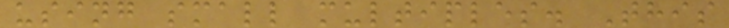using small multiples. This
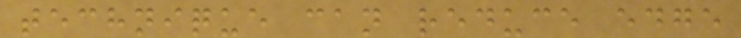technique can reduce edge
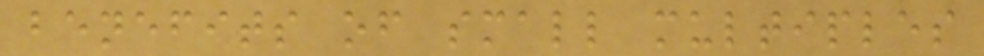benefits of small multiples
